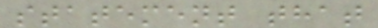statement that
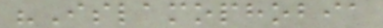"Islamophobia
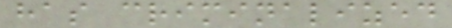has criminalized
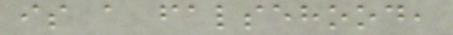is a falsehood,
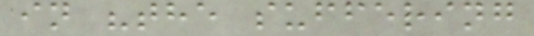in "the suffering
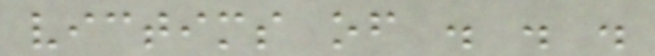victims of . . .
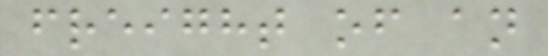freight of an
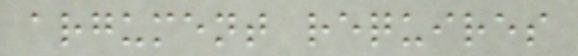argument requires
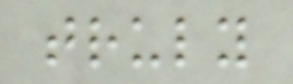truly
